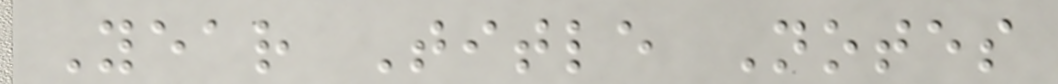Year Title Notes
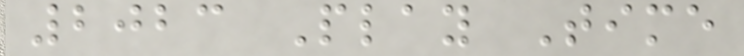2023 Play Time
